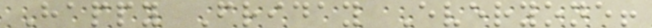Happy Friday Everyone!
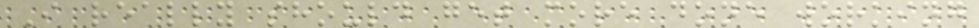I really should get more done working
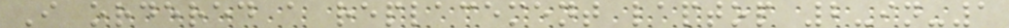I ordered a replacement laptop 2-in-1
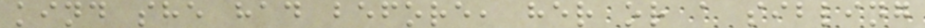kind she had before, her or a sibling
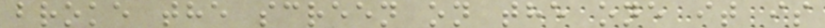broke the screen on the one it is
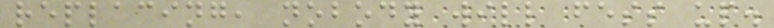replacing, nobody will fess up.
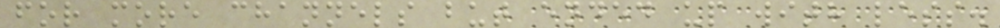for more channels but ended up with less.
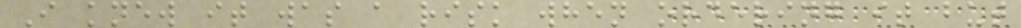I knew it was a risk when ordering it but
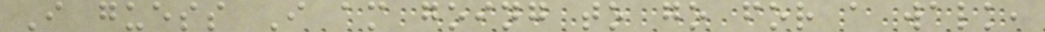I guess I am going to go for a walk,
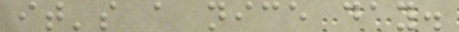it's a nice day.
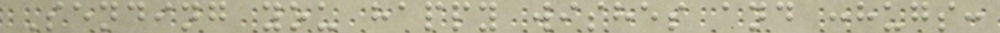Sending you happy wishes and :hugs:
